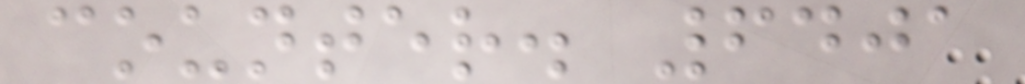counter. 6401
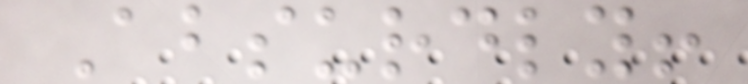Absurdly!
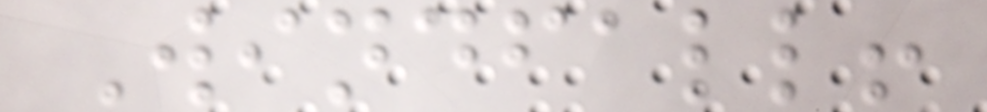Windfall!
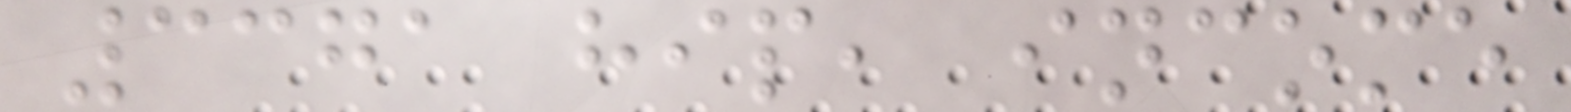3371 hip, income
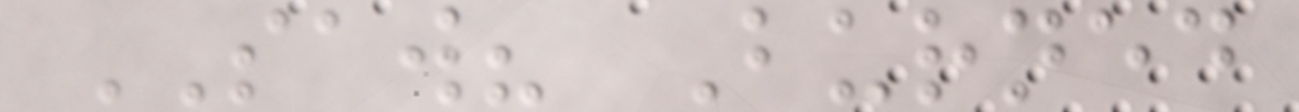SAW? Burned
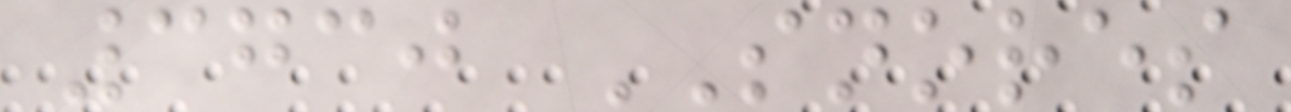3730 SNORES
